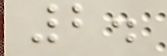2.
